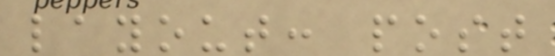layout: post
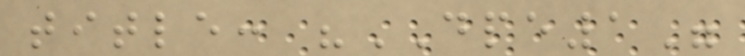title: "DPE1"
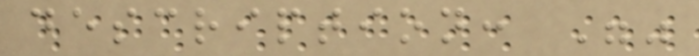description: ""
